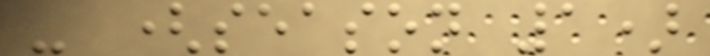- (season 1)
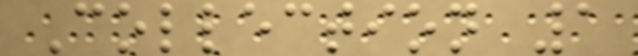Collection 1
